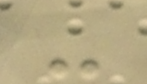-
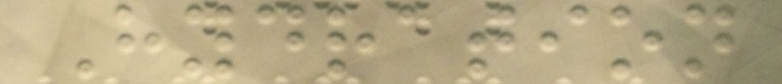Hydration
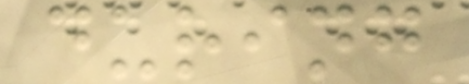during
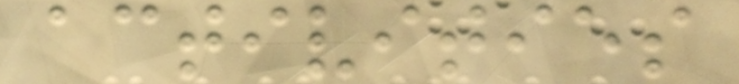activities
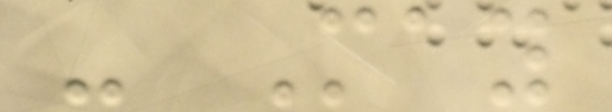- May
